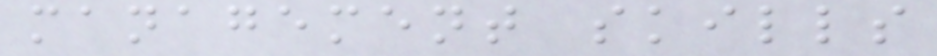management skills
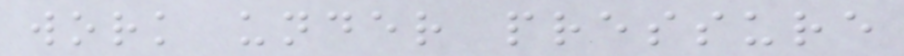work under pressure
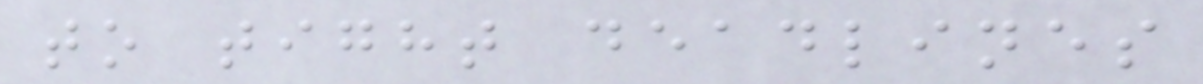to tight deadlines
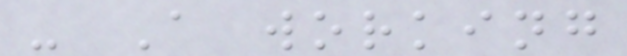- A working
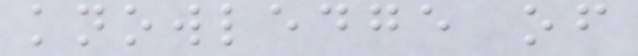knowledge of
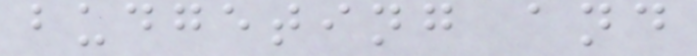budgeting and
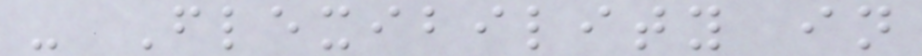- Flexibility in
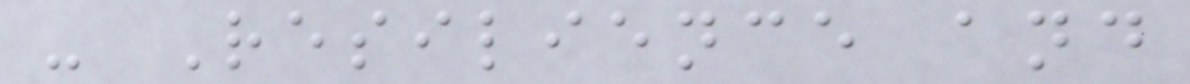- Resilience and
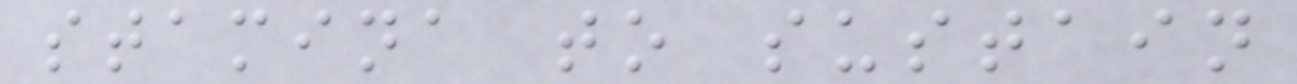stamina to sustain
